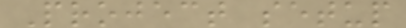Project setup
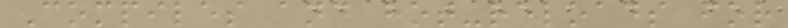Compiles and hot-reloads for
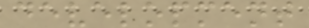development
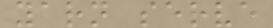yarn serve
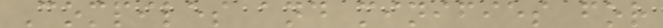Compiles and minifies for
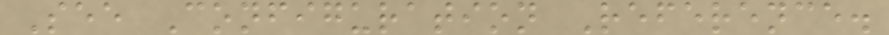See Configuration Reference.
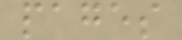pages
